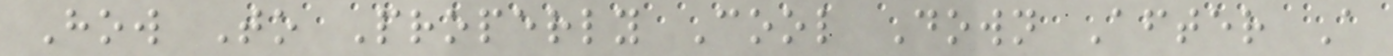How To Properly Cool Down After A
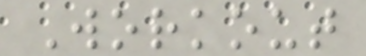Workout
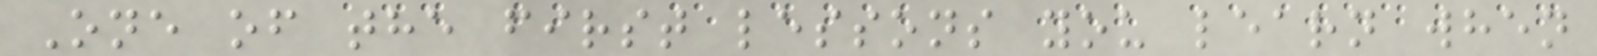One of the first lessons you learn when
